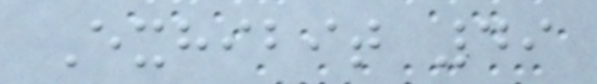Exhibit 49
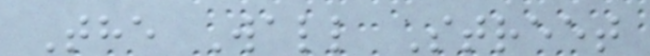The Wall Street
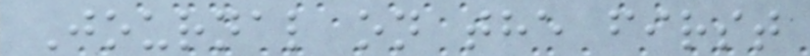Journal on the first
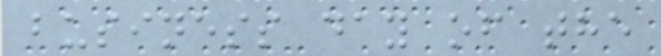business day of the
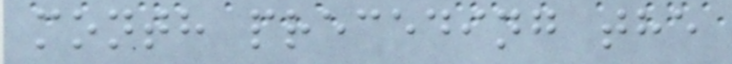month preceding the
